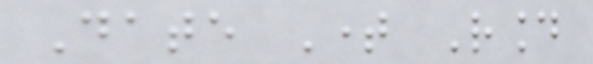Date Time Round
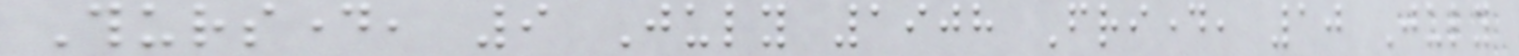Thursday, 9 July 1908 Friday, 10 July
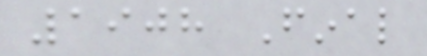1908 Final
